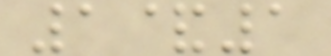1&1
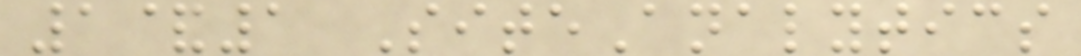1&1 SiteAnalytics
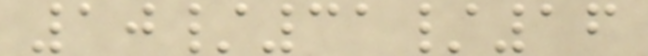10/31/16
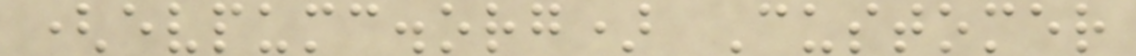(evpumc.org) Customer
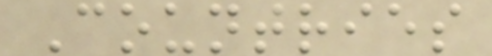Countries
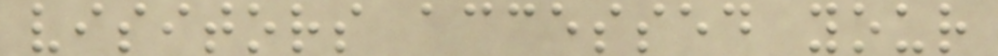visitors accessed your
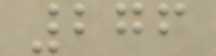276
